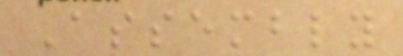Assembly
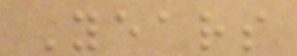Years
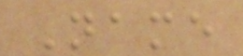Name
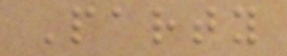Party
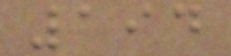194
